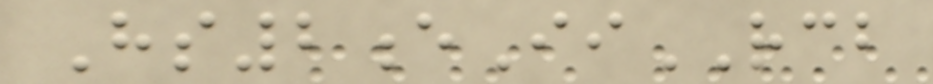Hs2eIiRCB
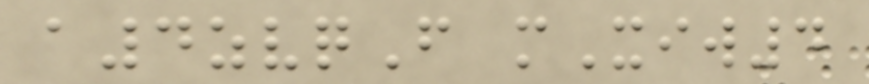a4zvqF mXiw4
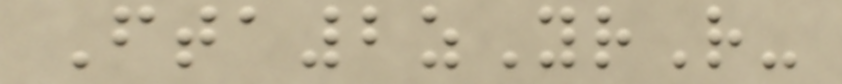Fta2zYrR-
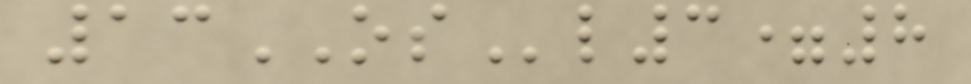13OSl3=8
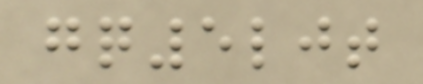gq5ljt
